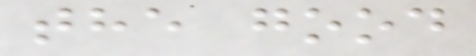the good
